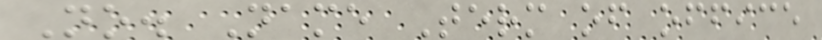No. Name Term of office
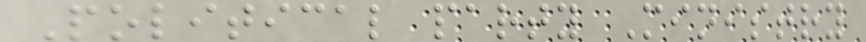Political party Ministry
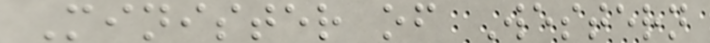Minister of Western
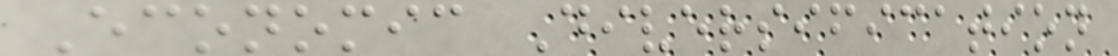Economic Diversification
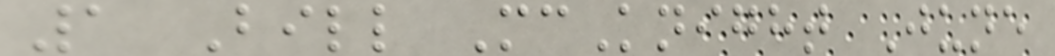1 Bill McKnight June
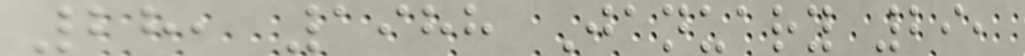28, 1988 January 29,
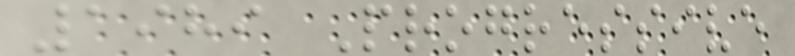1989 Progressive
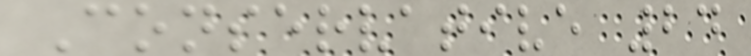Conservative 24
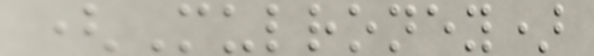(Mulroney)
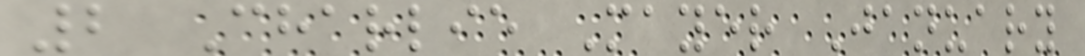2 Charlie Mayer January
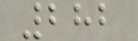282
